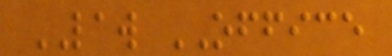LAW OFFICE
